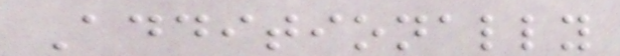Additionally
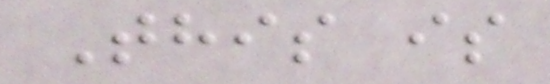This is
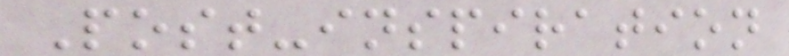Post-inspiration
